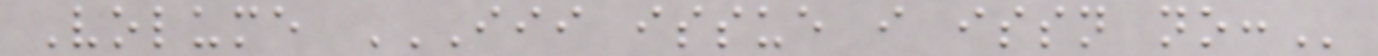Volume III ISSUE I ISSN NO:
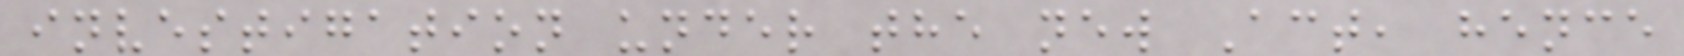investigation under the new Act, hence
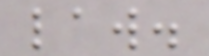law.
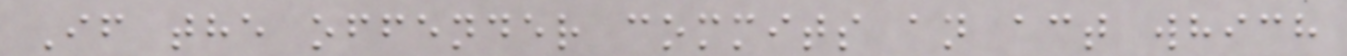If the offender commits an act which
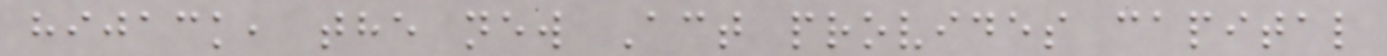hijack, the new Act provides capital
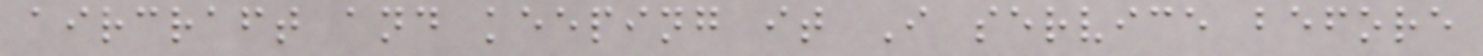aircraft and keeping it I service before
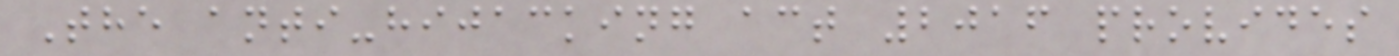The anti-hijacking act 2016 provides
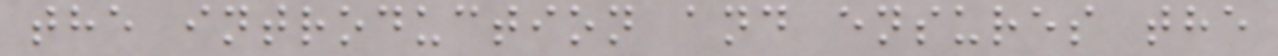the introduction and ensures the
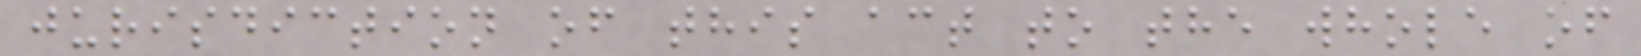jurisdiction of this act to the whole of
